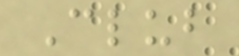Club
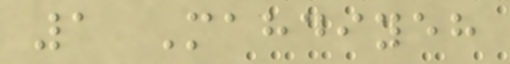1 Mahdiyeh
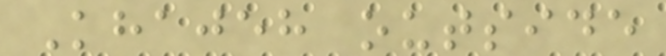Khajeh outside
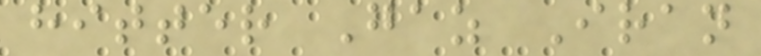hitter Gaz Iran
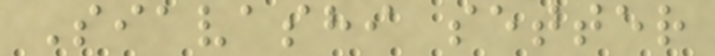Siavashi setter
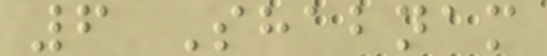6 Shabnam
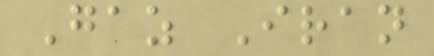Gaz Iran
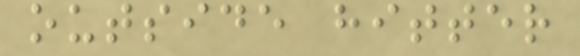outside hitter
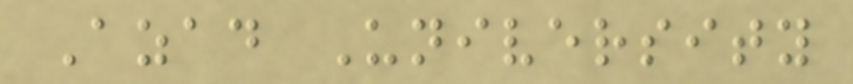Azad University
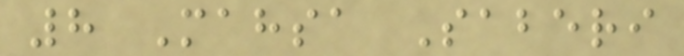8 Mahsa Saberi
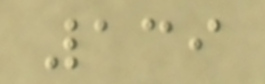139
